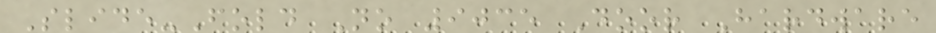Slide-Fold No 9035 Door Hardware
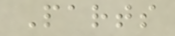Parts
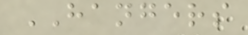HANGERS
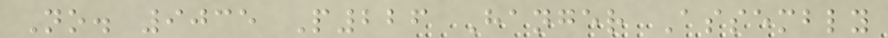No. 9035 P226 Hanger Assembly
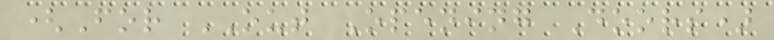(For OUT Opening Doors)
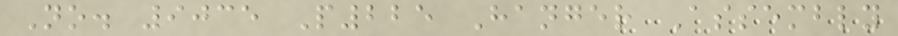No. 9035 P225 Hanger Assembly
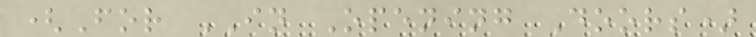(For IN Opening Doors)
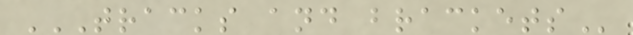TRACKS AND BRACKETS
